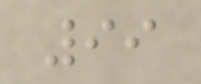99
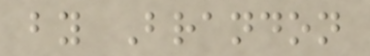by Brandon
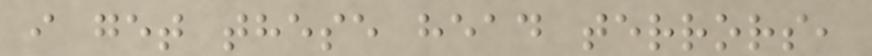i get these head terrors,
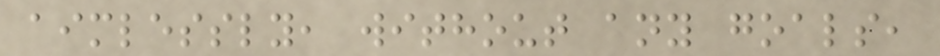aimlessly, without any goals,
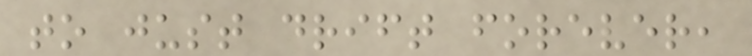to just drift forever,
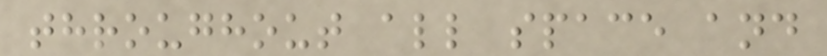throughout all space and
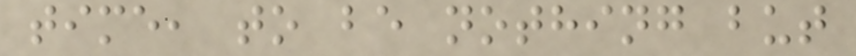time, to be nothing but
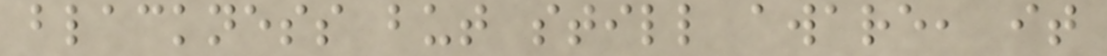blackness but still aware, it
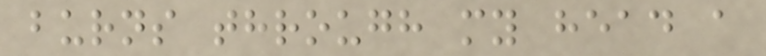burns through my head a
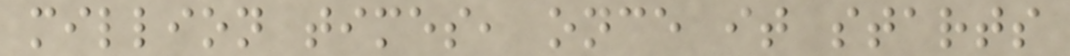million times, once it starts
